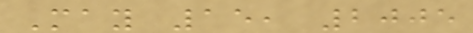May 15, 2005
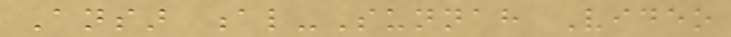Ansar al-Sunnah Video
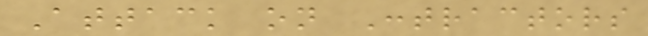Attack on Contractors
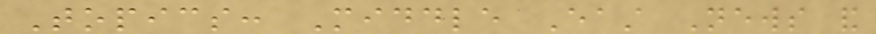Topics: Middle East News and
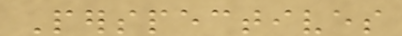Perspectives
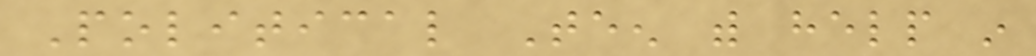Political Teen with help in
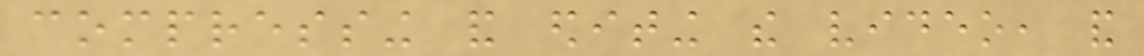compressing and editing the video, and
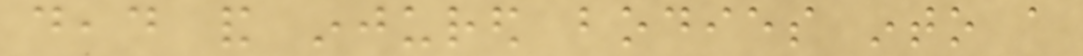dead and injured bodies into a
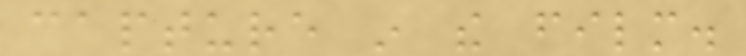capture in the film.
